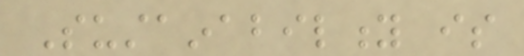Sustainability is
